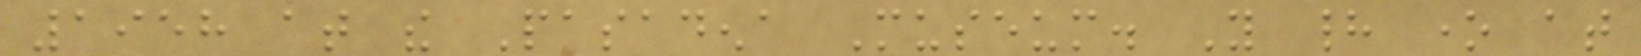1958 at the Pasadena Museum. You had one at
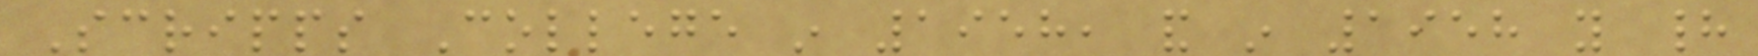Scripps College in 1958, and in 1958 you had
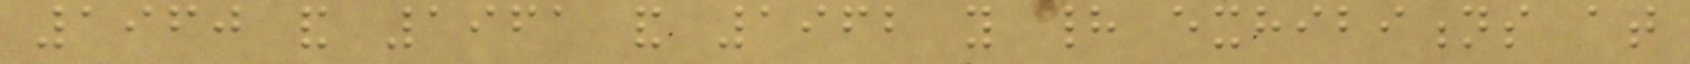1960 and 1961 and 1962 you had exhibitions at
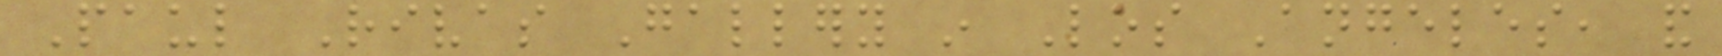Paul Rivas Gallery in Los Angeles, and
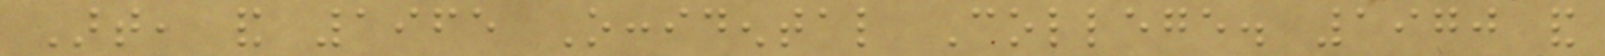Art, and 1965 Occidental College. 1970 and
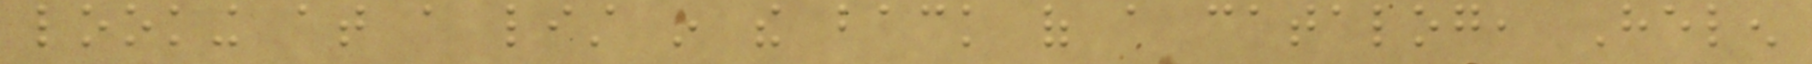looking at a list in the back of a catalog, Helen
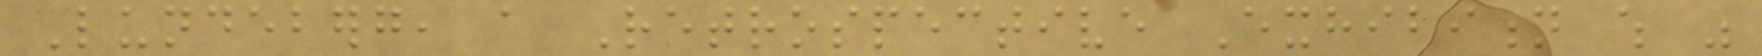Lundeberg, a Retrospective Exhibition which was
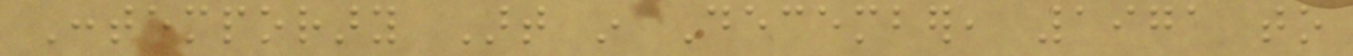Contemporary Art in December, 1971 to
